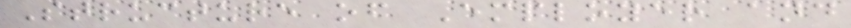Structure of Employer and
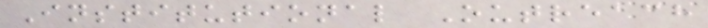Institutional Outreach
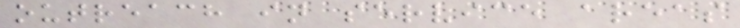outreach in service areas
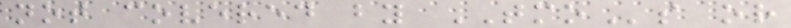not covered by TMOs or
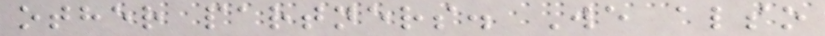other partners. We also
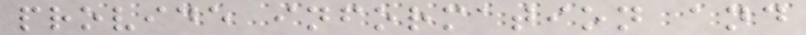provide information and
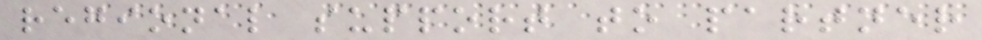regional support to partner
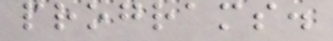programs.
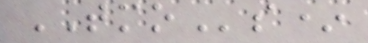TMOs*
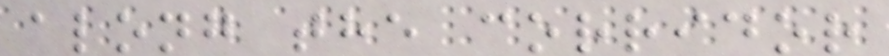along the corridor
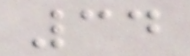34
